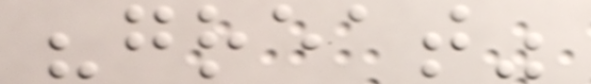"great"
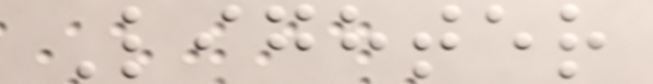Lighter
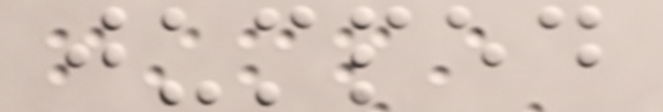jumped
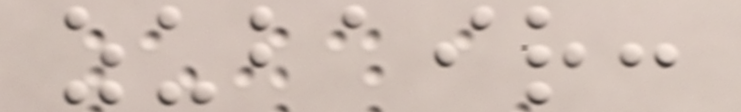zubair:
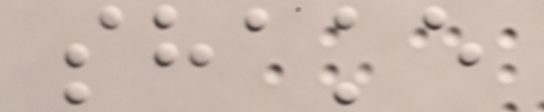shake
